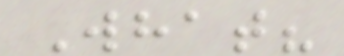What?
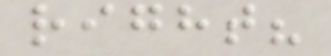right?
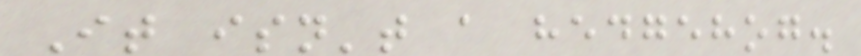It isn't a hedgehog.
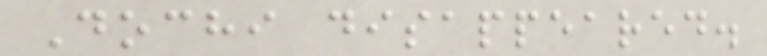Dochi disappeared.
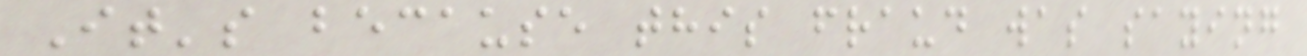It's because this fraud was saying
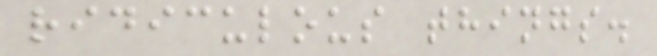ridiculous things.
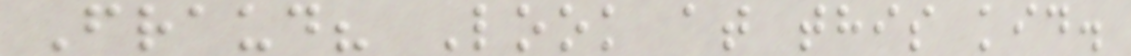Fraud? Look at this kid.
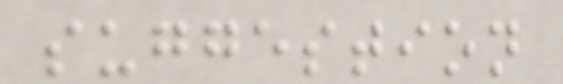suggestion
